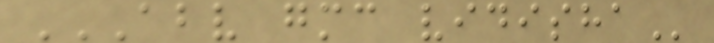ABV GMC VIDISHA
